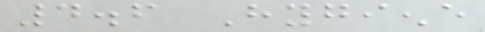4.6 Hygiene
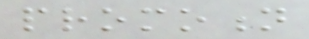promotion
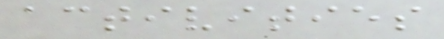activities
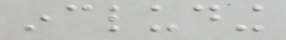including
